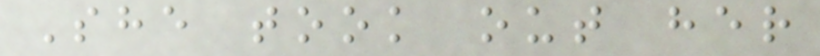She took out her
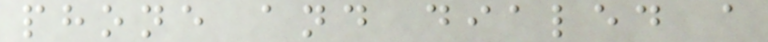phone and dialed a
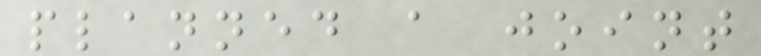planned a joint
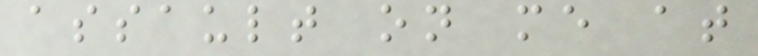assault on me at
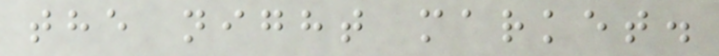the night market.
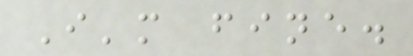I'm fine.
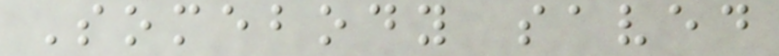Somebody saved
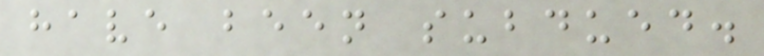have been subdued.
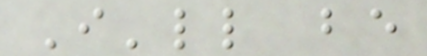I'll be
